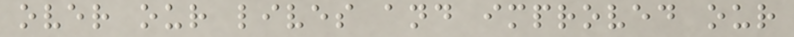over our lives and improved our
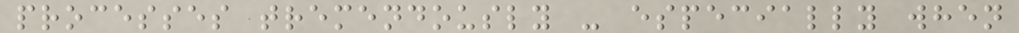processes tremendously - especially when
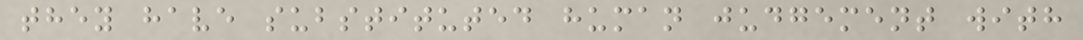they have substituted human judgement with
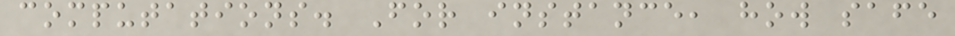computations. For instance, how safe
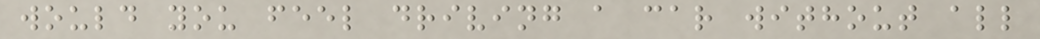would you feel driving a car without all
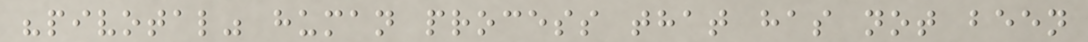"pivotal" human process that has not been
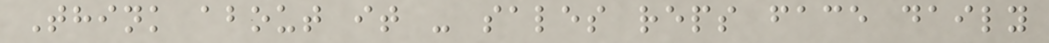Think about it - sales reps face daily
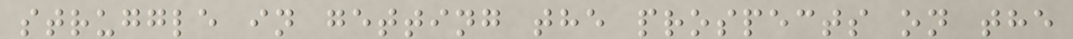struggle in getting the prospects on the
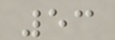53
